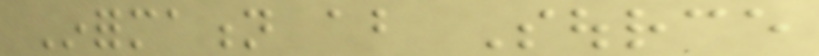Information about Source
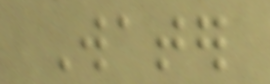Water
